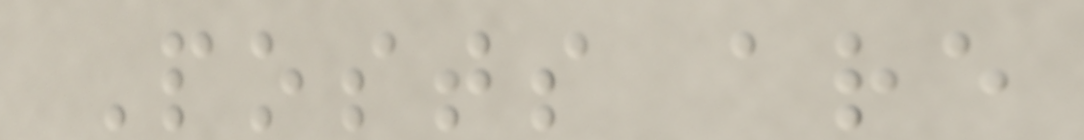Posts are
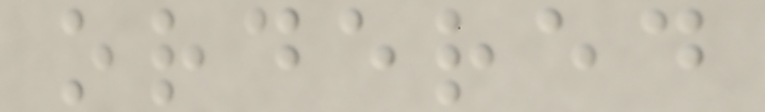ordered
